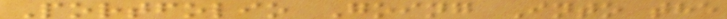Portfolio Going Into the
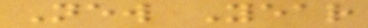New Year
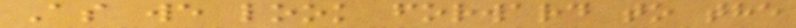As we look forward to the
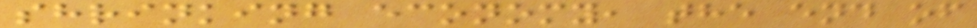shrinking economy, the end of
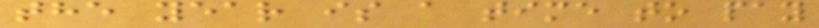the year is a time to pay
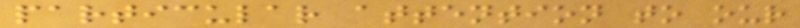particular attention to our
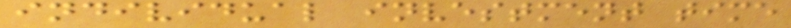individual investment time
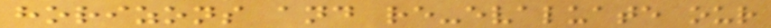horizons and re-evaluate our
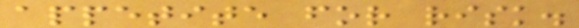appetite for risk.
